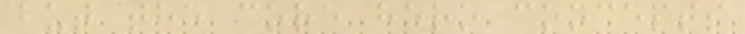but the core hero concepts
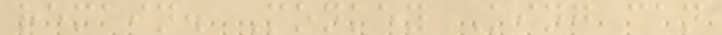remain. Monkey King can
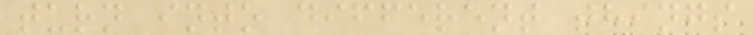turn into different things
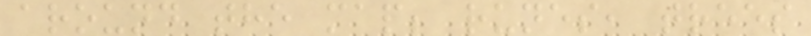around the map; runes, trees
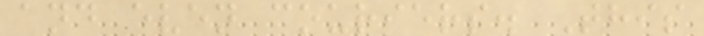and even couriers. This
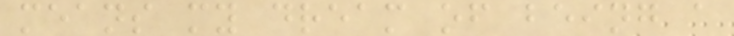means my dream of being a
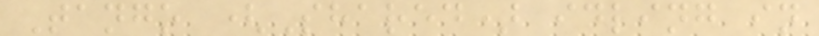Tango (Shared) idling in
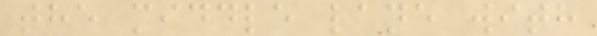the middle lane with
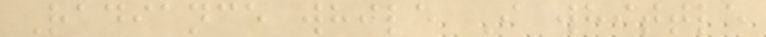Radiance while I whittle
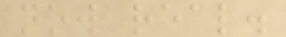now real.
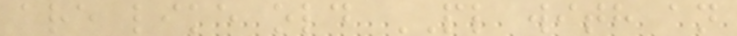are like old PL with an
